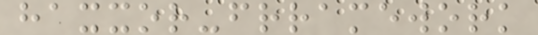haxxor-frramework
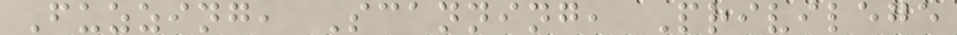Fuzzing, Scanning, Privilege
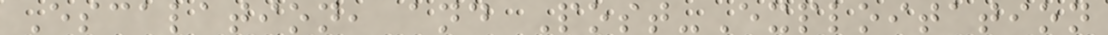Escalation, and Post-Exploitation
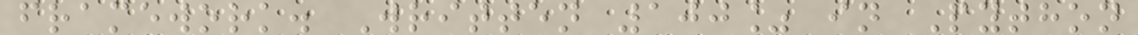framework. Written 100% in Python
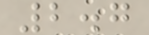2.7
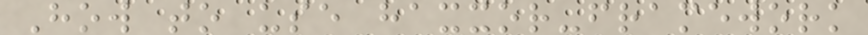How to use haxxor-framework
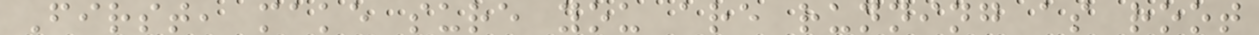First, make sure you are running as root
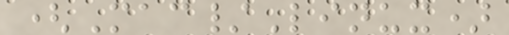(Mac/Linux)
